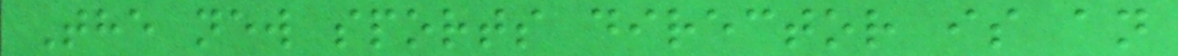The new sports director is an
